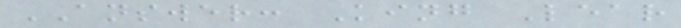ANSWER: King Lear
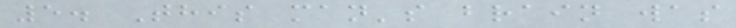5. This man's brain was
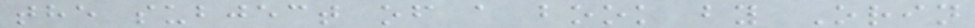the subject of a book by Orin
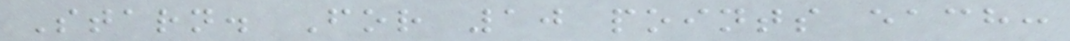Starn. For 10 points each:
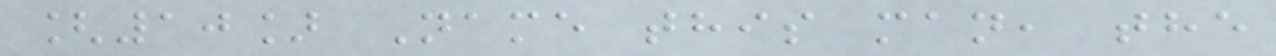[10] Name this man, the
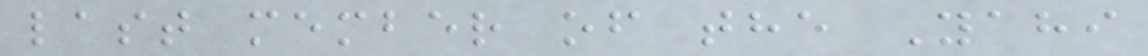last member of the Yahi
